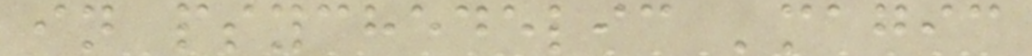in psychedelic 'magic
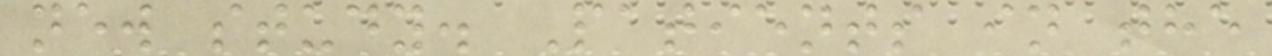new study. Patients in the
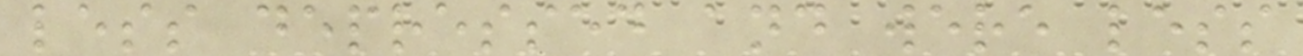less depressed and were less
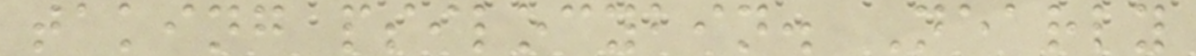taking psilocybin. Nearly
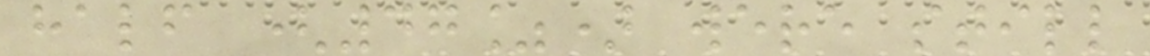half (47%) were still
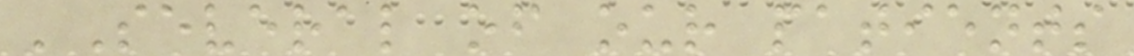'Several of our patients
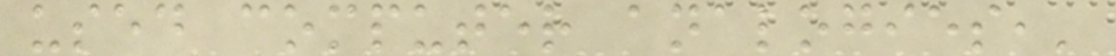used computer analogies,'
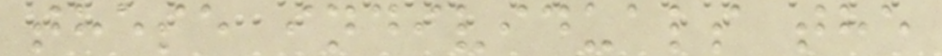these individuals the
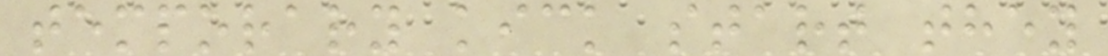temporary kick start they
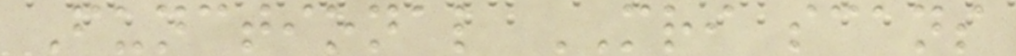Functional MRI scans
